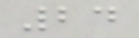24
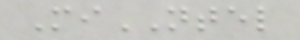MiNTEL
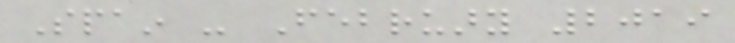Spain - February 2019
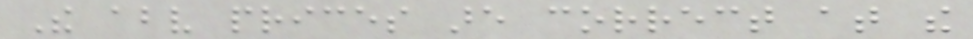The above prices are correct at the
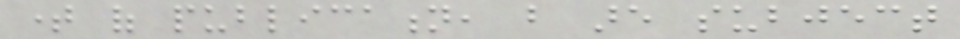time of publication, but are subject
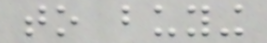to buying
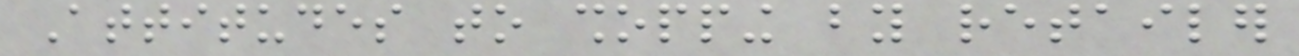Attitudes to shopping by retailer
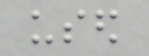used
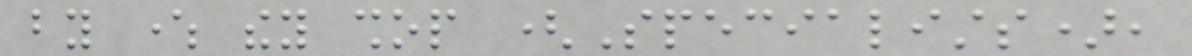by where they shop (Specialists),
